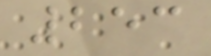253
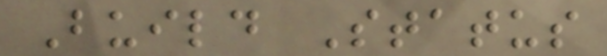Build Status
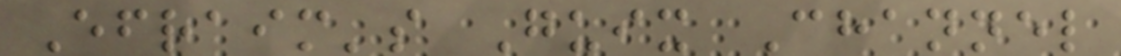Efraim's Guix Channel
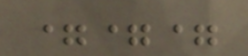===
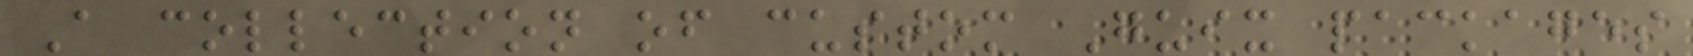A collection of custom Guix packages
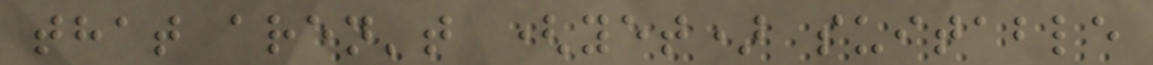that aren't (yet) suitable
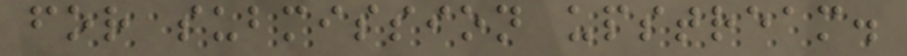for submission upstream.
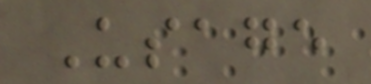Usage
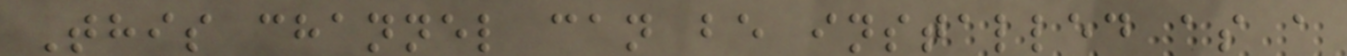This channel can be installed as a
